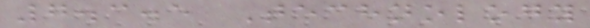7.3.5 Technology
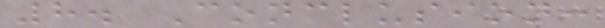8. Conclusion:
